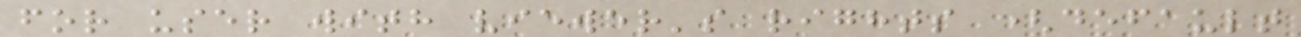for user with viewer's rights (default
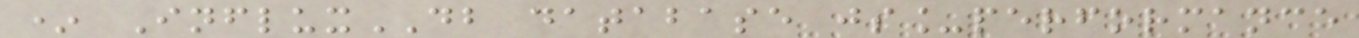* InfluxDB database js_performance
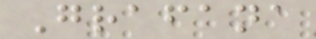Grafana
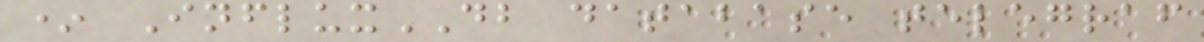* InfluxDB database telegraf
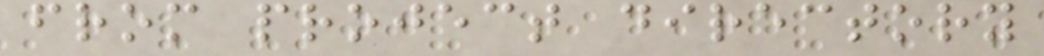from project directory
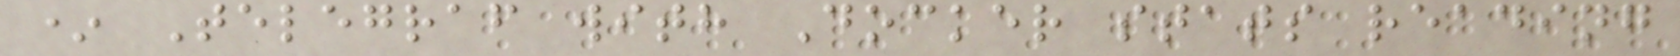* Telegraf with Docker stats reading
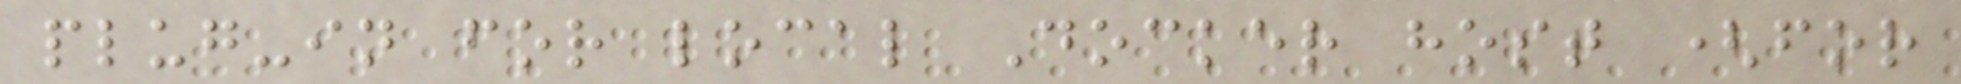plug-in for local Docker host (for
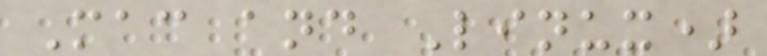Mac and Linux)
